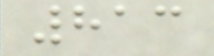813
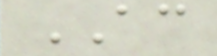AC
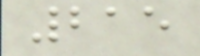215
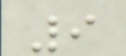9
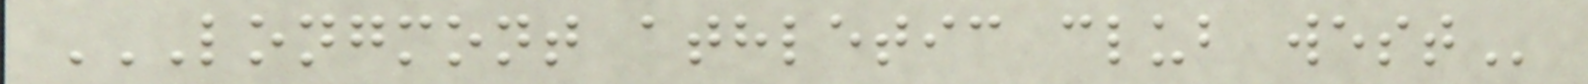LONGMONT ATHLETIC CLUB WEST
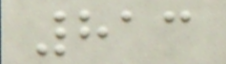813
